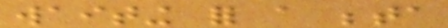waiting for a beta
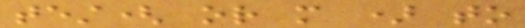test( or more ) to
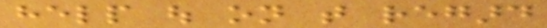help out on that regard
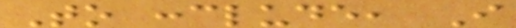To conclude, I
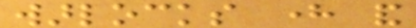warlocks here and
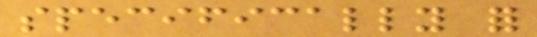specifically for
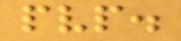pvp.
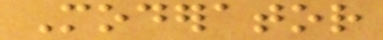Moderator
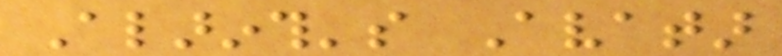Alarinth's Avatar
